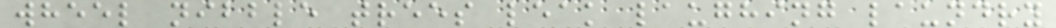wheel nibble trees leak laughing laundry
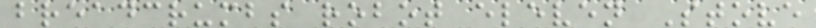breadcrumbs robot eleven Stove
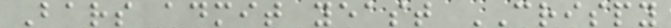Bars admit yeast CRISPY
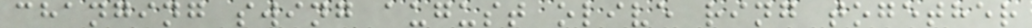changing swing august olive ring together
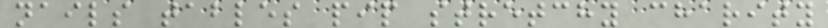nails tables pip stretchy charity
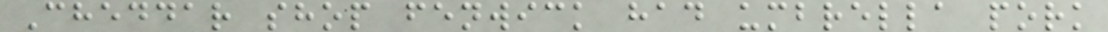Cheddar shop fenwick had umbrella pork
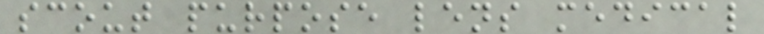scout purpose lens medical
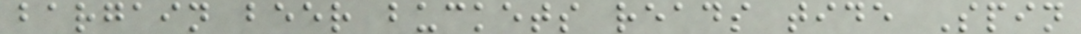bargain beer buckets reads tide Spin
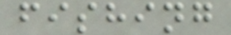fishing
